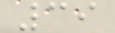39
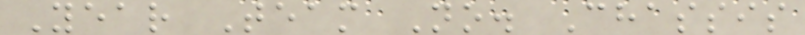Year Team No. Chassis
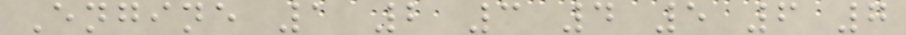Engine 1 2 3 4 5 6 7
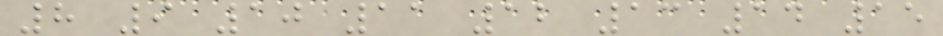8 9 10 11 12 13 14 15
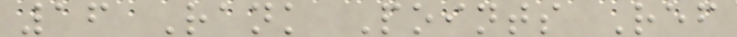16 Rank Points Ref
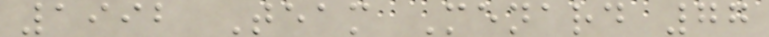1992 Team Menard 77
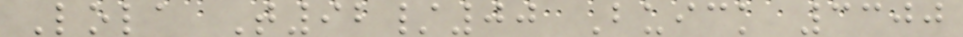Lola T92/00 Buick 3300
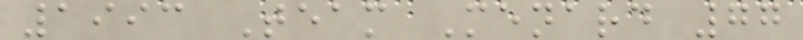1993 Team Menard 77
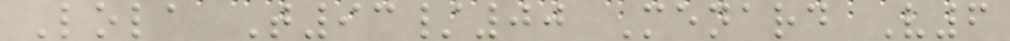Lola T93/00 Menard V6
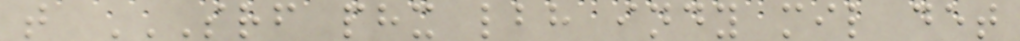t SRF PHX LBH INDY MIL DET
